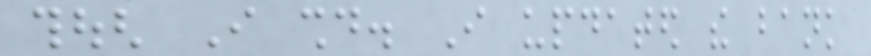though I should. I updated the bank
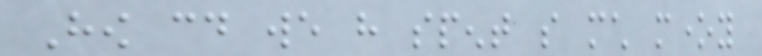How could we have spent so much money
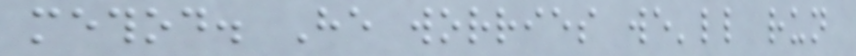method. He worries we'll run
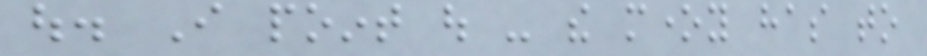out. I point out - the money has to
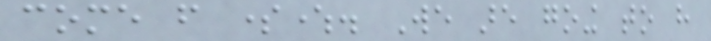come from somewhere. We are going to have
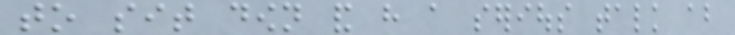to sit down and have a serious talk about
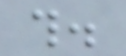this.
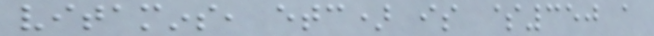vitamins, etc) is $350 a
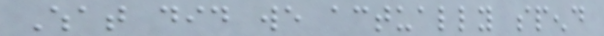What did we actually spend
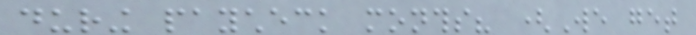during paycheck months? (We get
